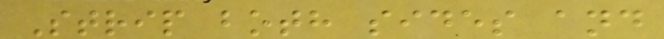Strip both sides and
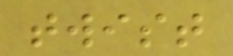twist
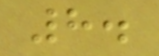8.
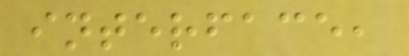interface,
